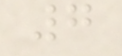7
